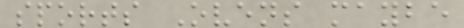sports Ovens maybe
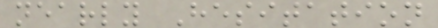nearly Hesitation
